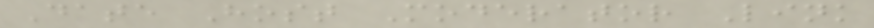Date Host Moderator Link
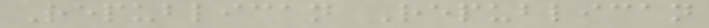Republican Republican
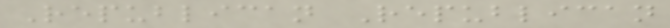Republican Republican
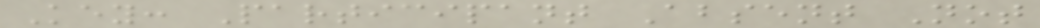Key: Participant Absent Not
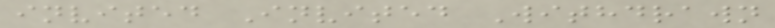invited Invited Withdrawn
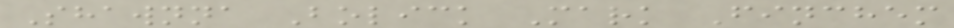Shawnna Bolick Mark Finchem
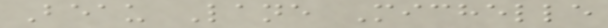Beau Lane Michelle
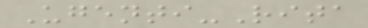Ugenti-Rita
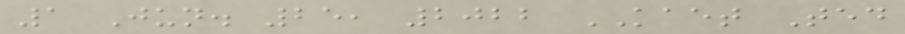1 Jun. 25, 2022 KAET Ted
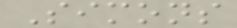Simons
